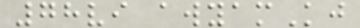78vi awyamKj
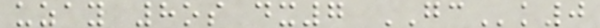uzay 8os dx7 GCk0
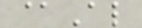@Al
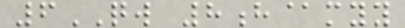6QW 8h@myy
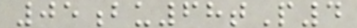05bu68tP4
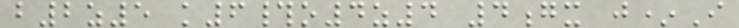b2z5 k6#o4z4 4gx j*I
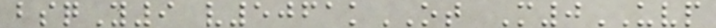bsqY9 v5061kOT M0UVP
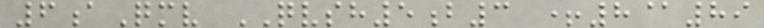6aQmv QVSH5b3 +8@89
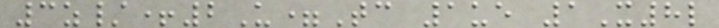3z/+2U=Tc 1ue 1X8l
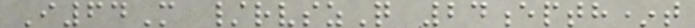I64M /rvszQ 24epth*t
